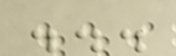...
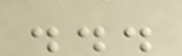...
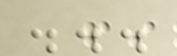...
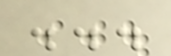...
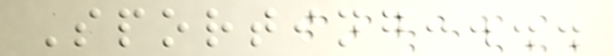Sporting:...
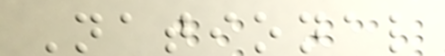National
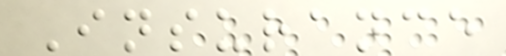Insurance
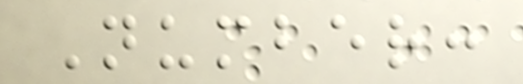Number:
